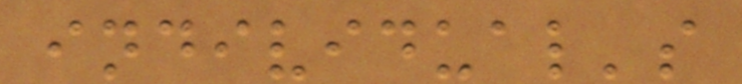individual's
